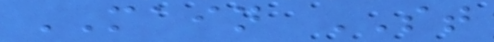MAIN ST
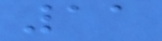11
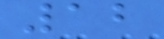12
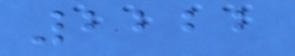2222
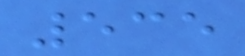535
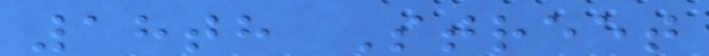18th Street
